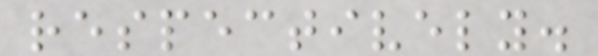respectively.
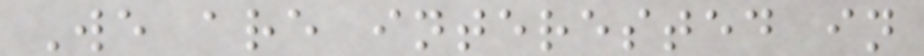We are interested in
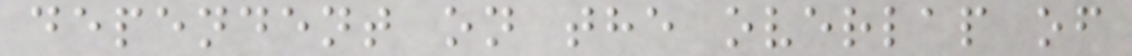dependent on the overlap of
